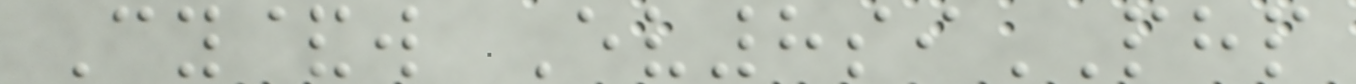Cy&w Ev8siPHP
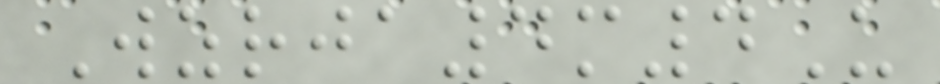Wzrja4m4U
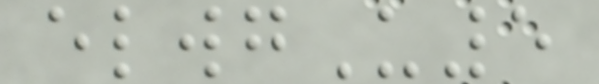elwgU5
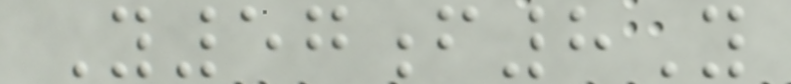Y57f8Y
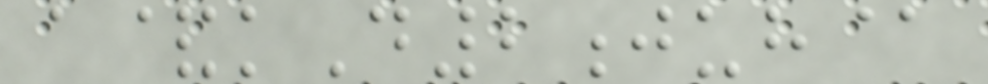a&kD2juh@
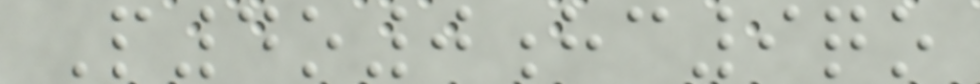P4o0hc9qo
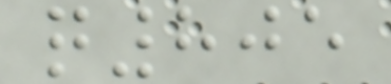q805
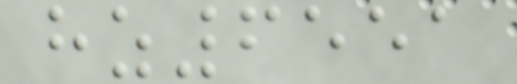hz6551
